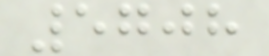5708
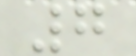7
